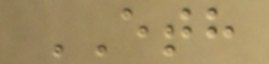ETH
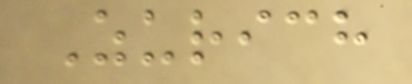Zurich
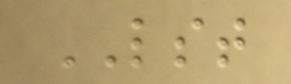LST
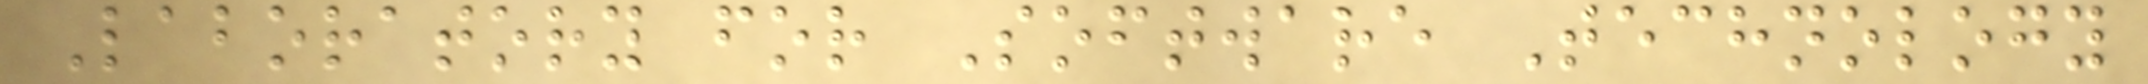Laboratory for Software Technology
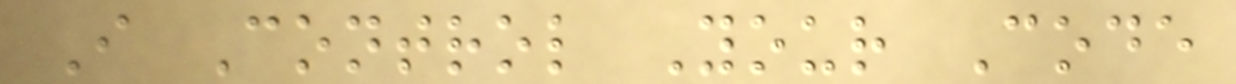I Control Your Code
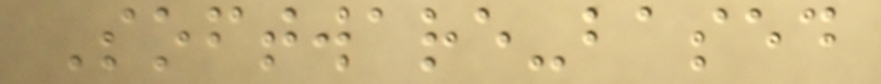Software-based
